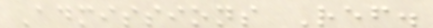Admissions Ref.
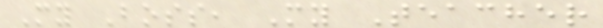My Boss, My Teacher
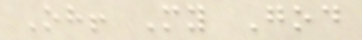Oh! My God
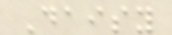Daisy
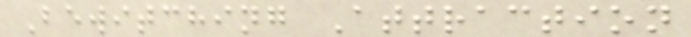Bewitching Attraction
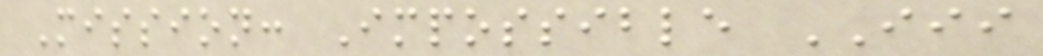Mission: Impossible III
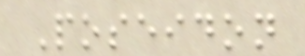Poseidon
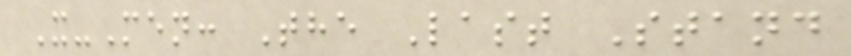X-Men: The Last Stand
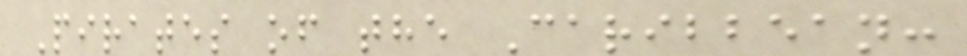Pirates of the Caribbean:
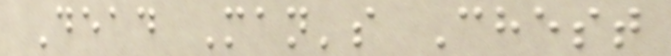Dead Man's Chest
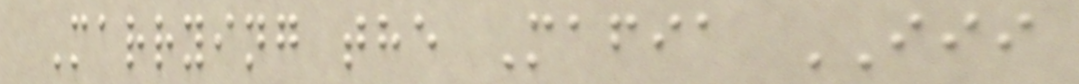Marrying the Mafia III
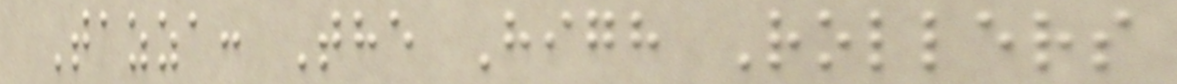Tazza: The High Rollers
